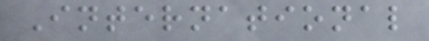International
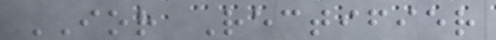IOR Rectifier
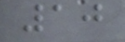10
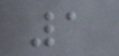1
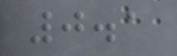0.1
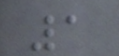1
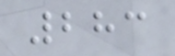283
